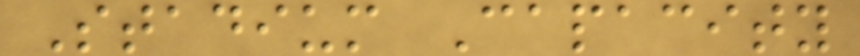Stadium Capacity
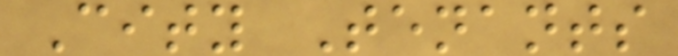City Tenants
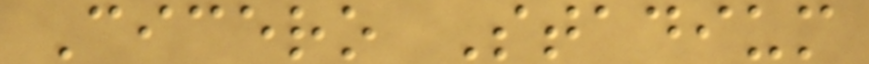Cicero Stadium
